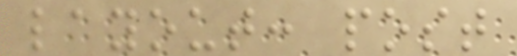layout: post
